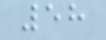58
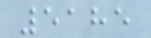5185
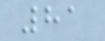81
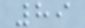89
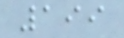199
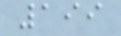199
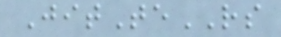JitTeRS
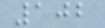102
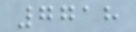7718
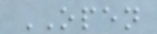OPEN
